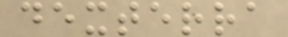dexterra
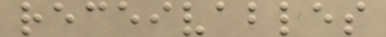receivables
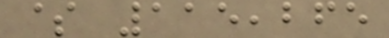$ 115,265
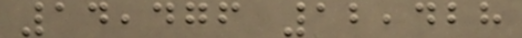14,476 12,428
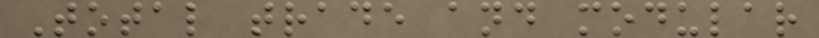Total trade and modular
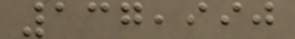137,990
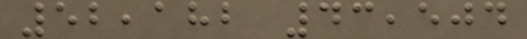52,182 43,504
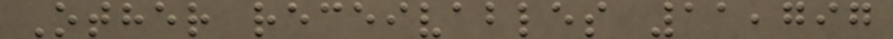Other receivables 11,797
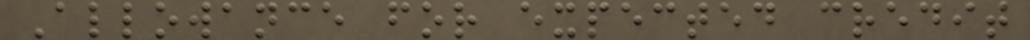Allowance for expected credit
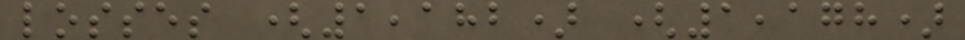losses (1,182) (1,178)
